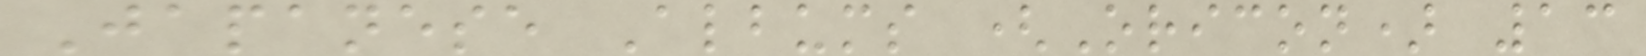Japanese Albums (Oricon) 13
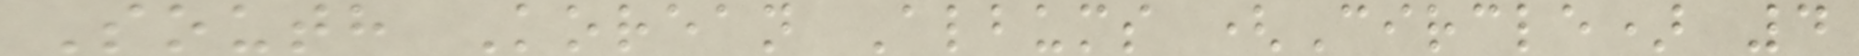South Korean Albums (Circle) 4
